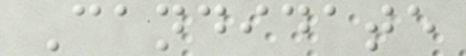Candidate
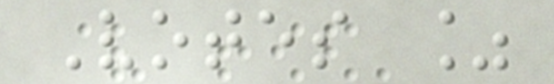Votes %
